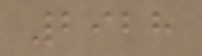2928
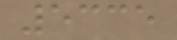5335
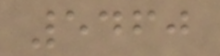5460
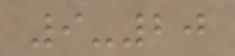9-20
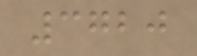3720
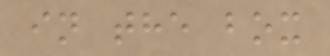in the box
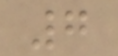7
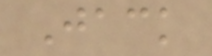Jack
